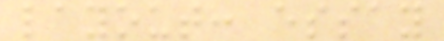layout: essay
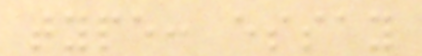type: essay
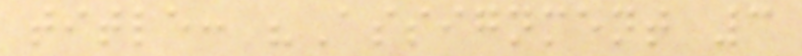title: "Assignment 3
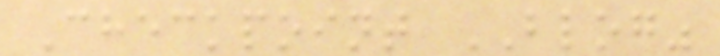Checkpoint BLOG"
